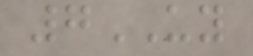7UY
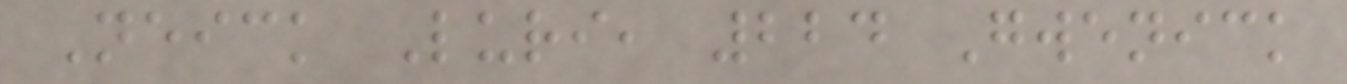Neick Luri, 224 Gwenick
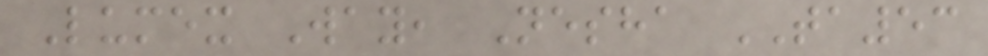Lumex Way, Nesha TA53
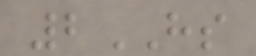2HS
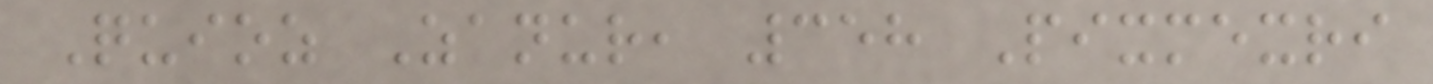Quioz Zanur, 358 Pixmexri
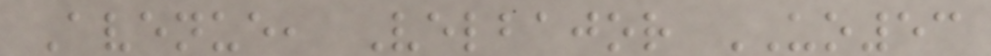Avenue, Velbajor UO53
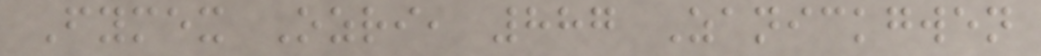Fymex Ozri, 887 Zanickgwen
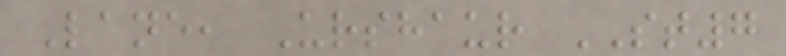Lane, Urshaur ST7
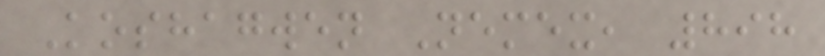Koshagwen Nemex, 898
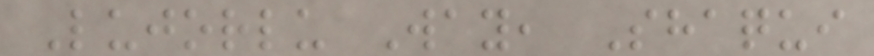Lujorlu Way, Shaqui
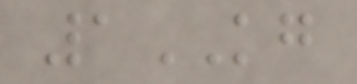1KG
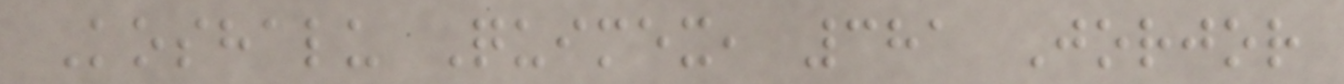Koshalu Quimex, 381 Jorjor
